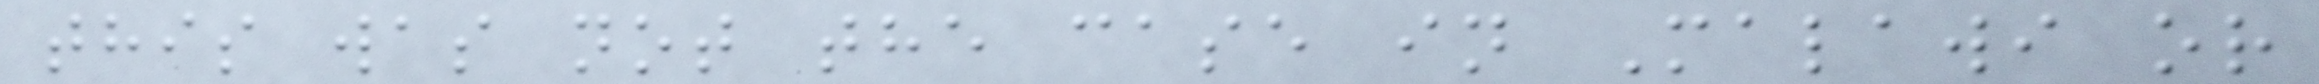this was not the case in Malawi or
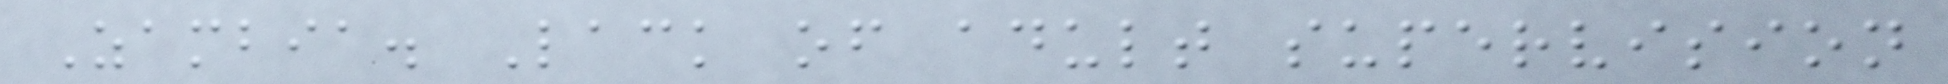Zambia. Lack of adult supervision
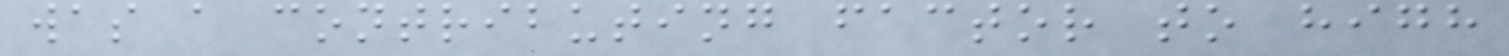was a contributing factor to high
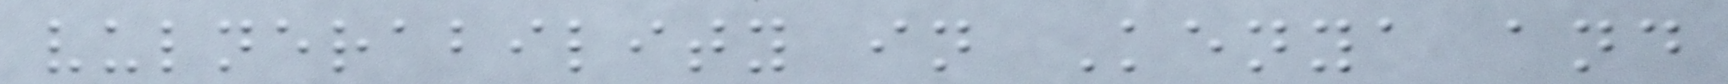vulnerability in Kenya and
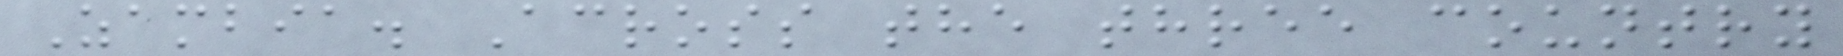Zambia. Across the three country
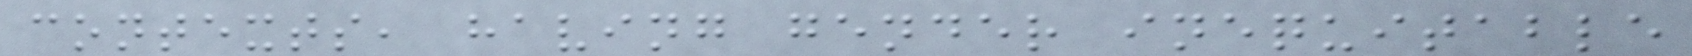contexts, having gender inequitable
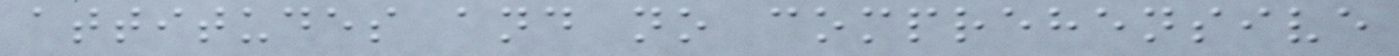attitudes and no comprehensive
